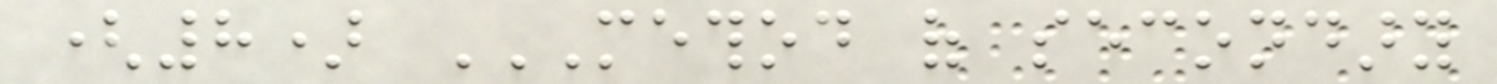(8) METHOD OF SECONDARY
